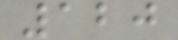120
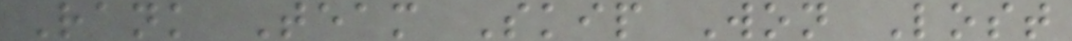Rank Team Skip Won Lost
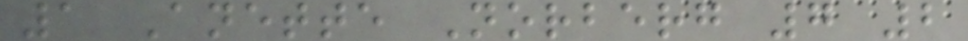1 Anette Norberg 7 2
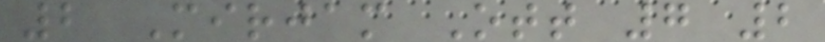2 Mirjam Ott 7 2
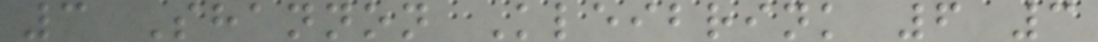3 Shannon Kleibrink 6 3
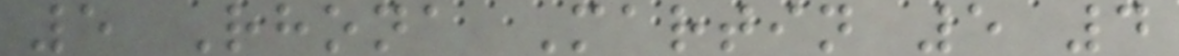5 Rhona Martin 5 4
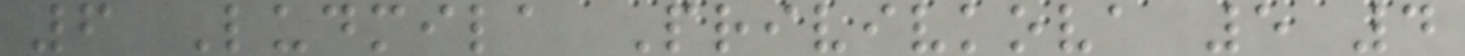6 Ludmila Privivkova 5 4
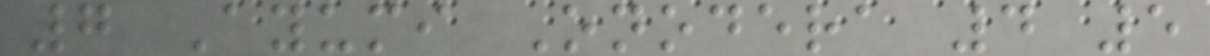7 Ayumi Onodera 4 5
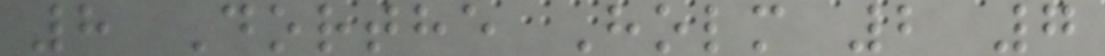8 Dorthe Holm 2 7
